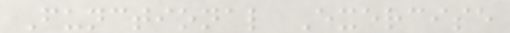Functional Exercise
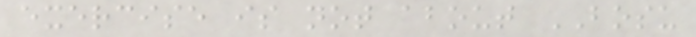exercise is not about BOSU
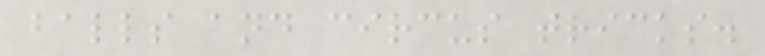balls and circus tricks.
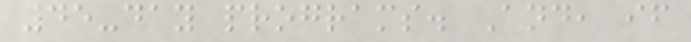45-day programs. And, if
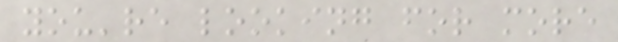you're looking for more
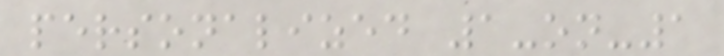personalized 1-on-1
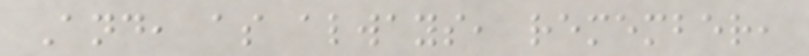And, as always, remember,
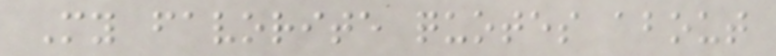My favorite quotes about
